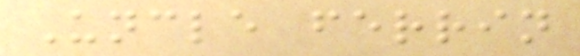Uncle ferrin
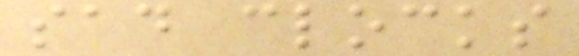sad clocks
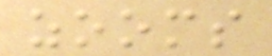zooms
